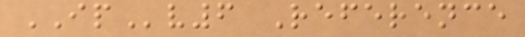IPv6 Reference
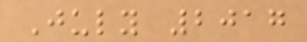July 2017
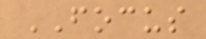FOCUS
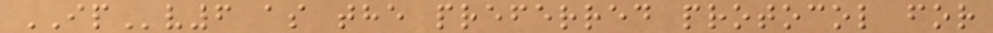IPv6 as the preferred protocol for
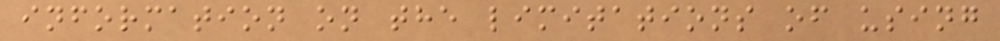information on the limitations of using
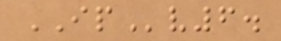IPv6.
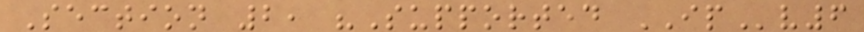Section 2, "Supported IPv6
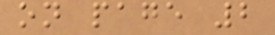on page 2
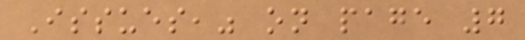Issues," on page 7
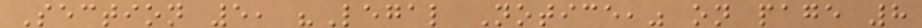Section 5, "Legal Notice," on page 8
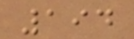194
